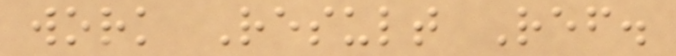work Result Ref.
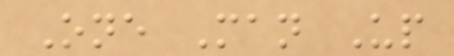One Man Up
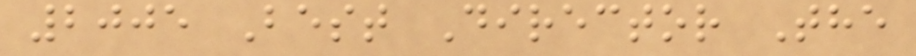2005 Best Director The
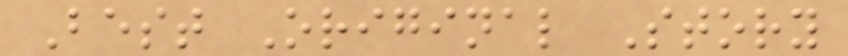Best Original Story
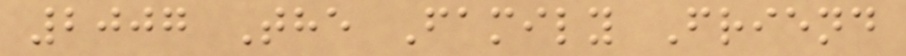2007 The Family Friend
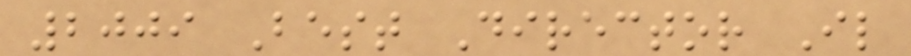2009 Best Director Il
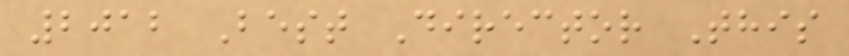2012 Best Director This
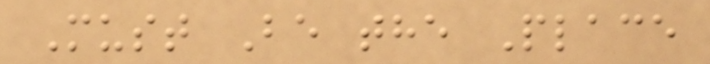Must Be the Place
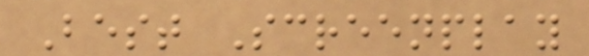Best Screenplay
